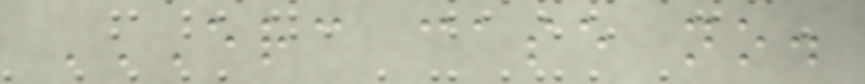ERC CASE NO.
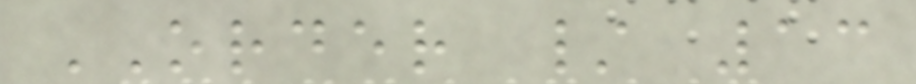ORDER / 13
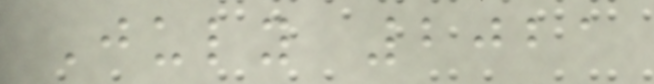July 2021
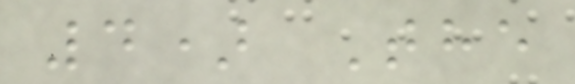4) The
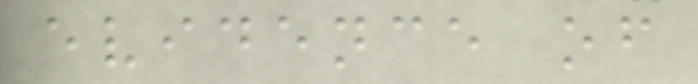evidence of
